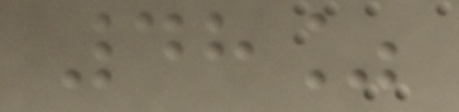48%
